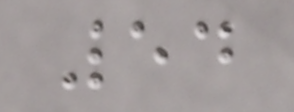54
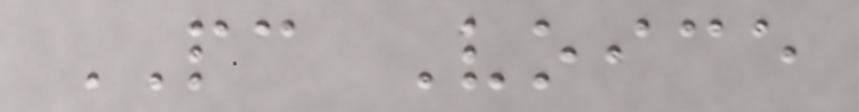PC Voice
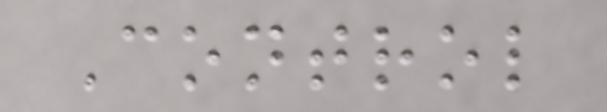Control
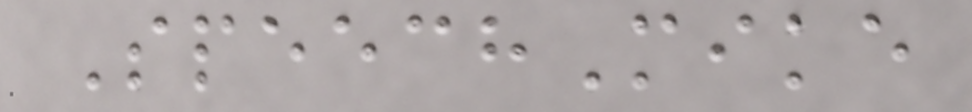SpeechMike
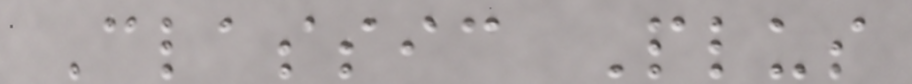Classic Plus
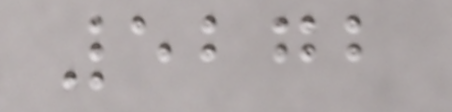5272
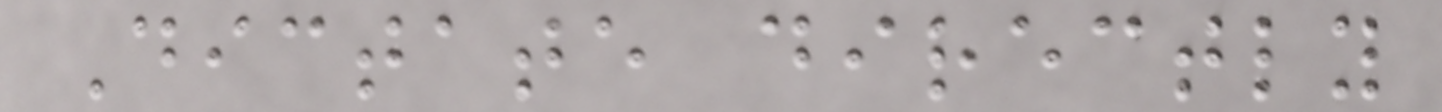Dictate directly
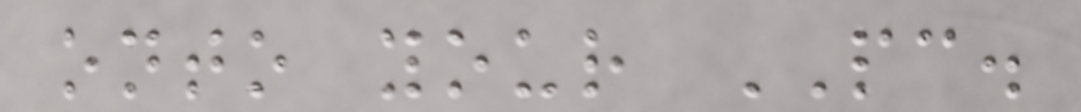onto your PC.
